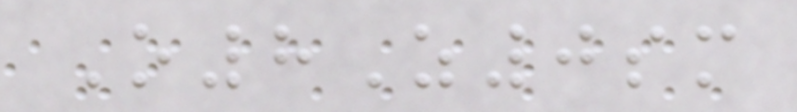O8Z0sm
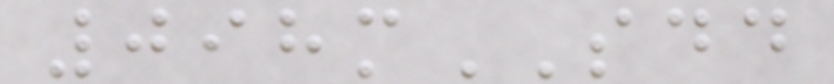098mSDD
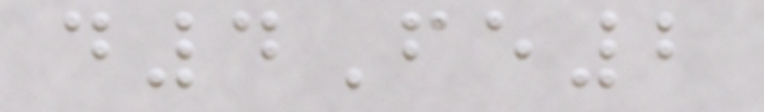d4Fe2
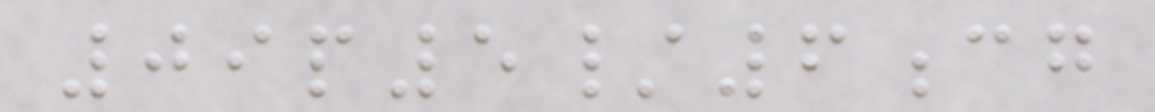09p5/6cg
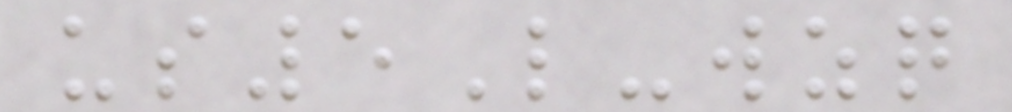us5L-wzq
